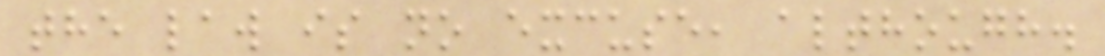the law is no excuse, although.
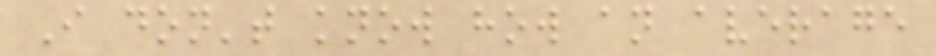I don't know how an average
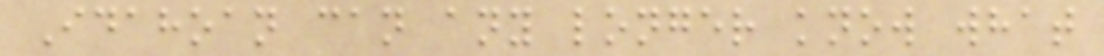Idahoan can any longer know what
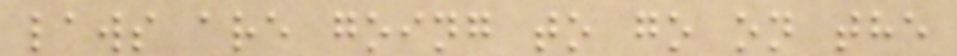laws are going to go on the
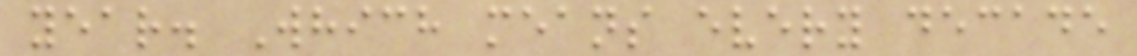year. Which means every decade
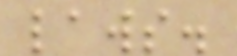laws.
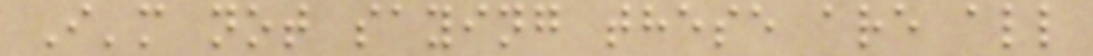I'm not saying these are all
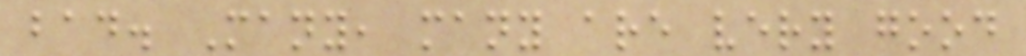bad. Many, many are very good
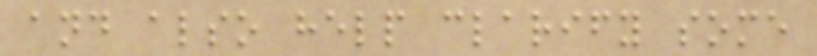and also help clarify some
